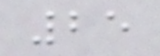25
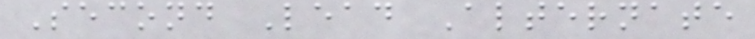Second Lead Alternate
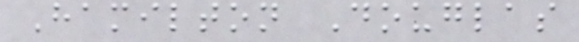Hamilton Douglas
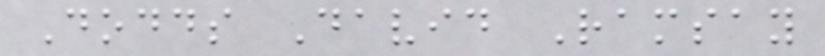Dodds David Ramsay
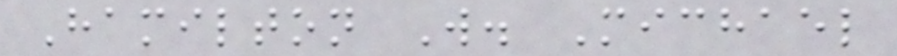Hamilton W. Michael
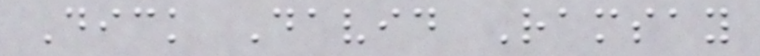Dick David Ramsay
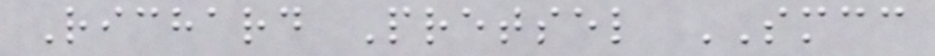Richard Pretsel SMCC
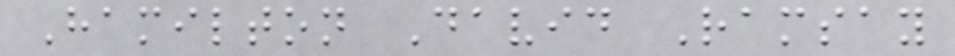Hamilton David Ramsay
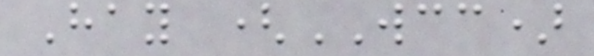Hay (WCC)
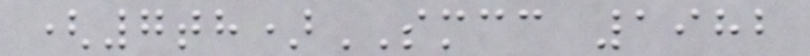(7th)SMCC 1982
